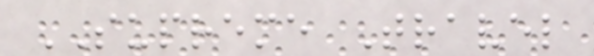SUPREME Travel
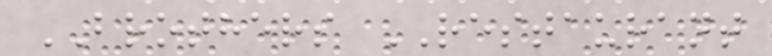BROTHERS RESTAURANT
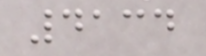4134
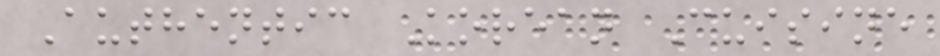Authentic Korean Cuisine
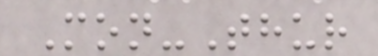Mon-Thur
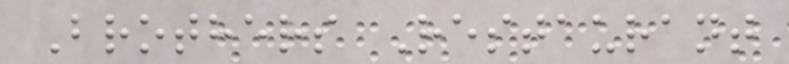Brothers Restaurant
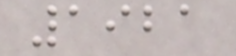1921
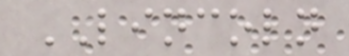LINCOLN
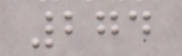274
